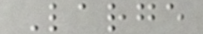Large
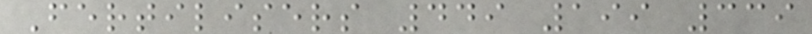Fertilisers 449 199 339
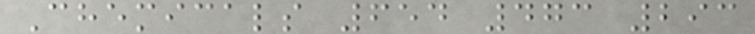Chemicals 654 473 293
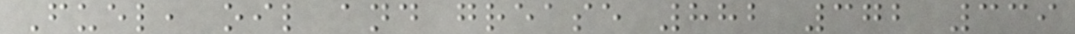Fuel, oil and grease 882 372 339
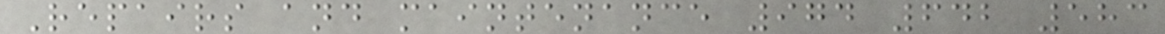Repairs and maintenance 974 642 583
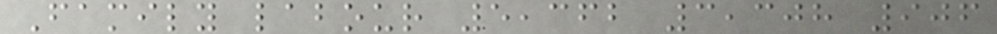Family labour 5,362 3,308 906
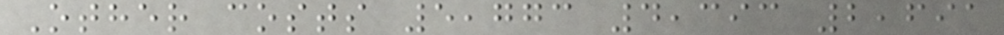Other costs 5,773 4,393 2,691
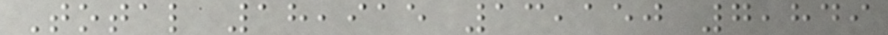Total 18,915 13,150 7,849
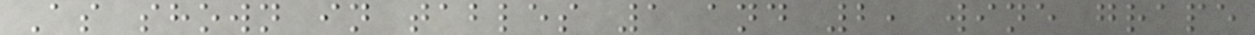As shown in tables 1 and 2, wine grape
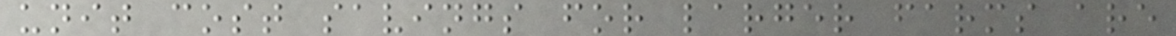unit cost savings for larger farms are
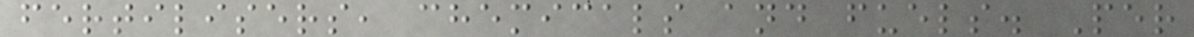fertilisers, chemicals and fuels. Per
